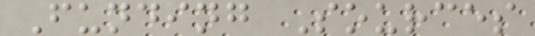Funding Sources
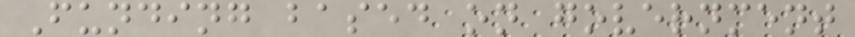Funding based on government
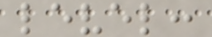level:
